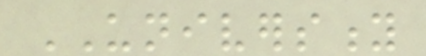UNIVERSITY
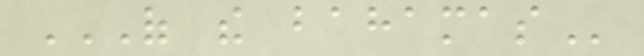OF THE BAHAMAS
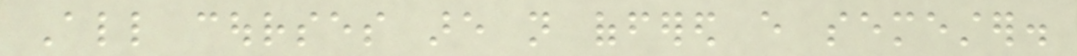All courses are not offered every semester.
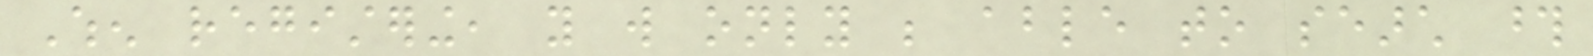When registering, you will only be able to search those
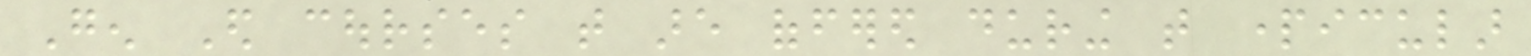Gen Ed courses that are offered during that particular
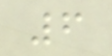6
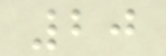20
